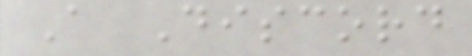A Discord
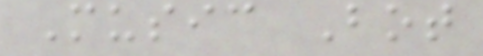Music Bot
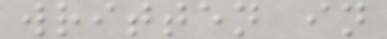written in
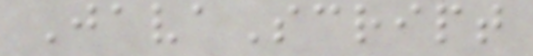JavaScript
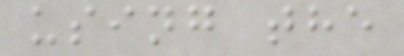using the
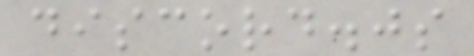discord.js
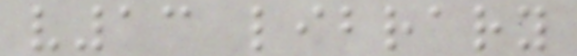v13 library
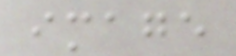image
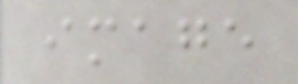image
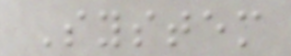System
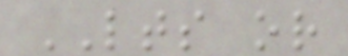LTS or
